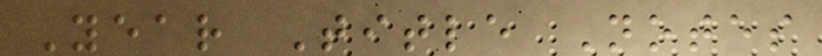Year Title Notes
